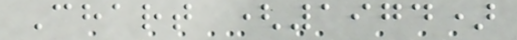Chart (1974)
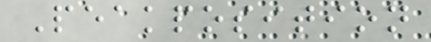Peakposition
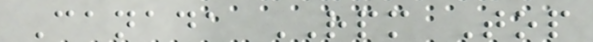Canada RPM Top
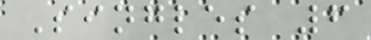Singles 6
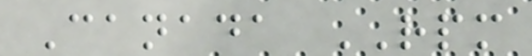Canada RPM
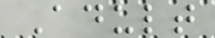Adult
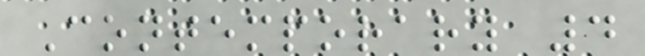Contemporary 4
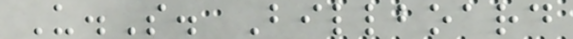U.S. Billboard
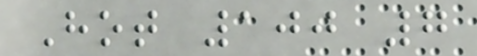Hot 100 7
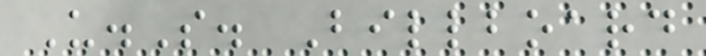U.S. Billboard
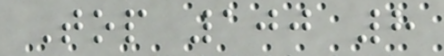Top 100 8
